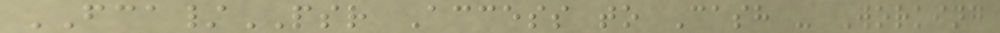FCA/PSR Access to Cash - Working
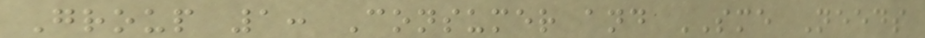Group 1: Consumer and SME Needs
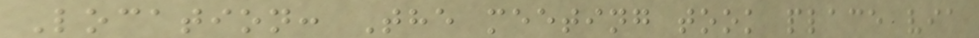Location: The meeting took place via
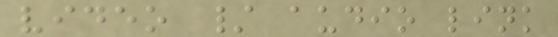video / audio link
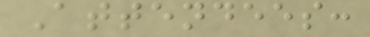Attendees:
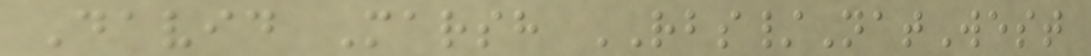David Marsh RBS/NatWest
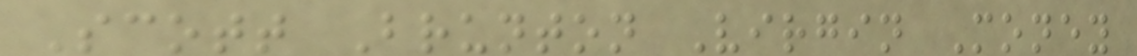Scott Brunton Virgin Money
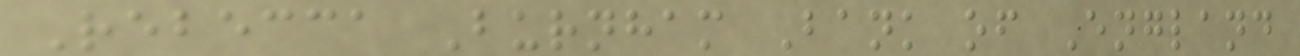Rebecca Burnham Bank of England
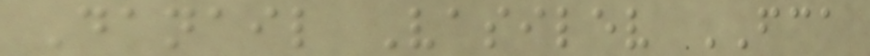Danail Vasilev FCA
